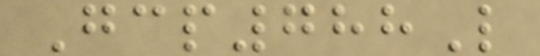Gcp788L
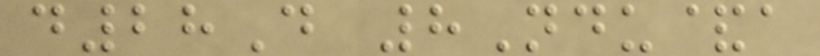d28D 8Ndu&a
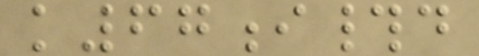k67i#d
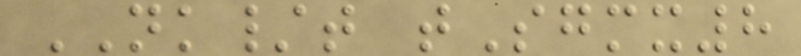NK/t tSgmx8
